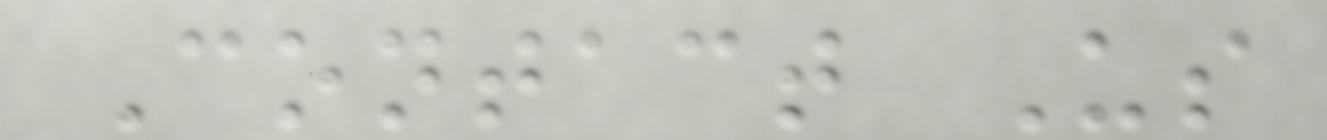Contact Us
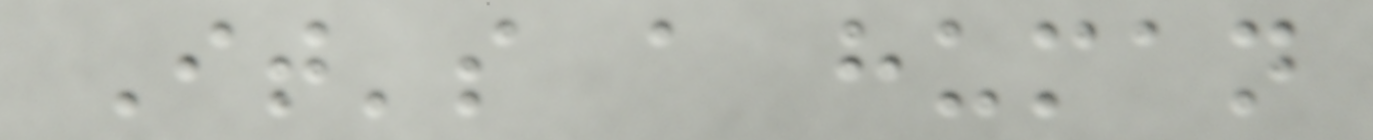It's a human
